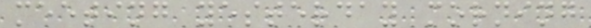meeting yesterday morning
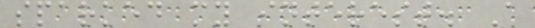sparked my interest. A
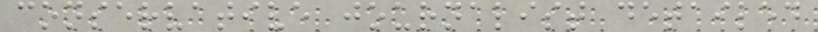conservative journalist detailed
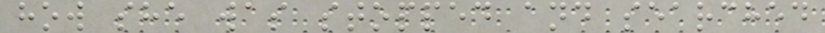how she was stopped and searched
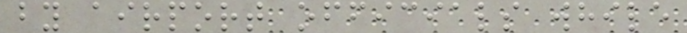by airport officials while
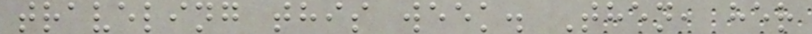traveling this week. Then, her
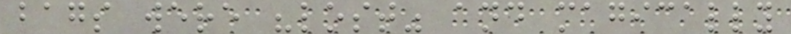bags were "lost" and magically
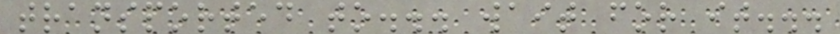transported to... wait for it...
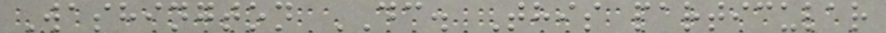Washington DC. This particular
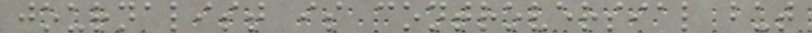journalist is controversial but
